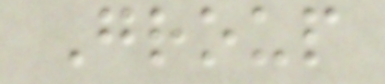Group
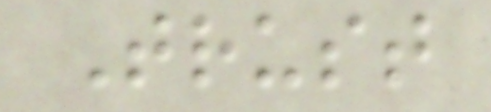Trust
